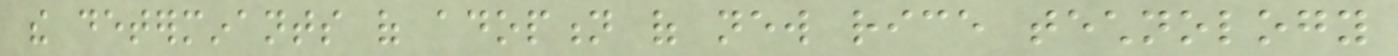the determinants of adoption of new rice technology
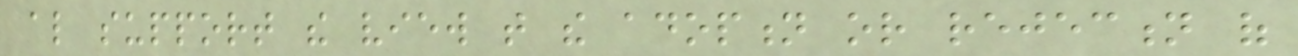also support the view that the adoption or rejection of
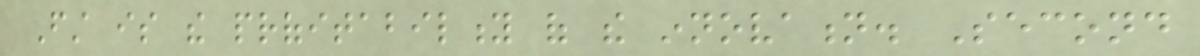First is the profitability of the innovation. Second
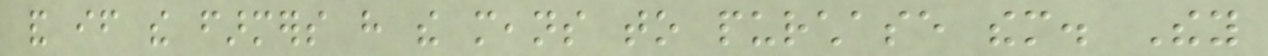and if the farmers have the means to purchase them. They
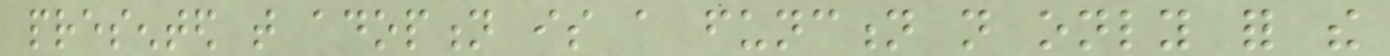presented that adoption is a function not only for the
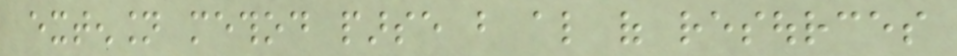extension method parse but also of resources
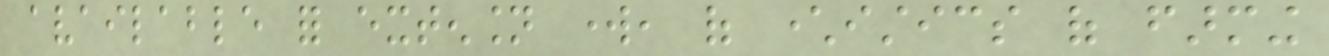available for extension work, of characteristics of farming
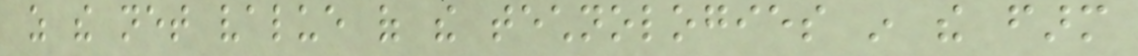as the net value of the technologies in the farm
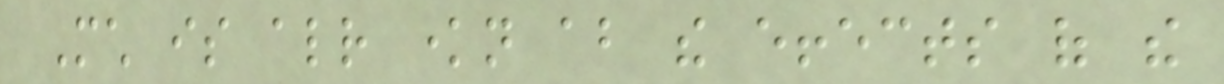Much is already known about the effects of the
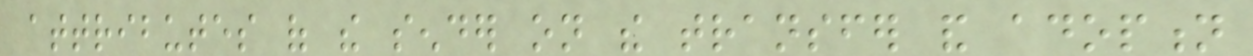attributes of the sender on the transfer and adoption
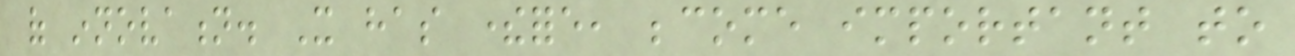of innovation. It has therefore, become important to
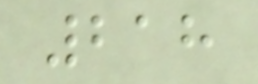218
